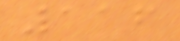116
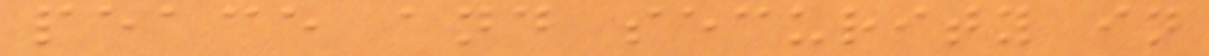peace and security in
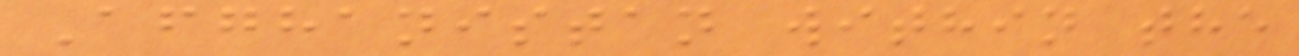Afghanistan within the
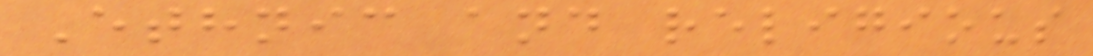Ethnic and religious
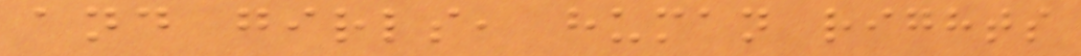and girls, human rights
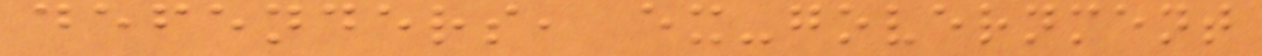defenders, ex-government
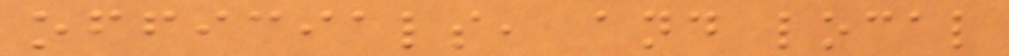officials, and local
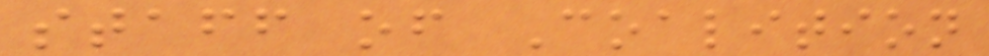staff of Coalition
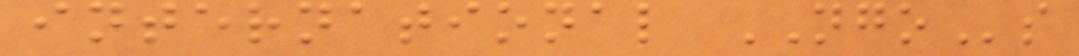international NGOs
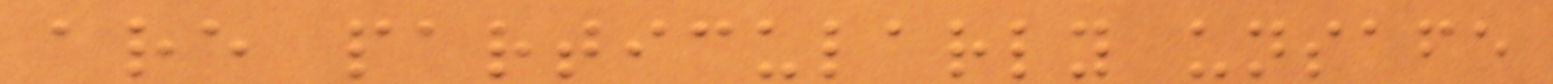are particularly unsafe
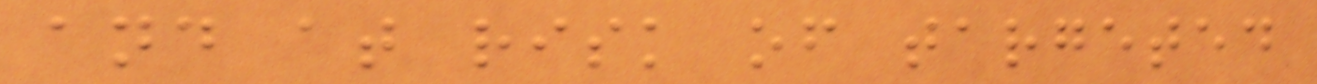and at risk of targeted
